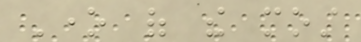One of the most
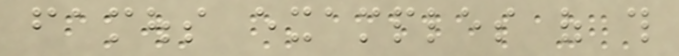famous examples of this
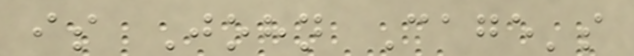is John Cage's
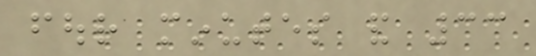four minutes and 33
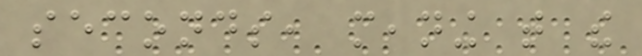seconds, meaning that the
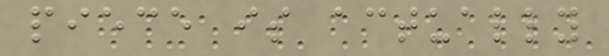piece is actually
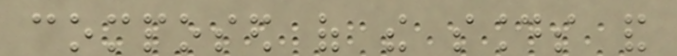composed of the sounds and
